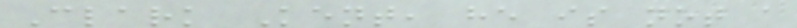Clark Kent, he is not a
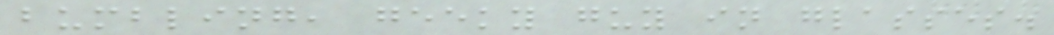bumbling, geeky guy in glasses.
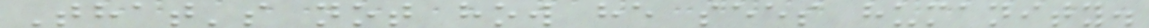That's not how he sees humanity.
